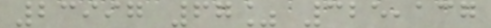23997 67% 325,137
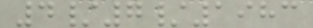4/7/1983
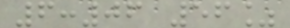6:06 56%
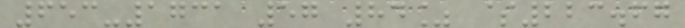653-1731 57 84% $223.67
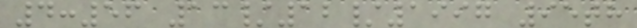4:56 13/12/1997 95th
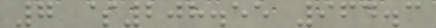7 $208.55 964.3
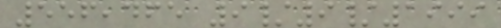556,465 9/9/1999
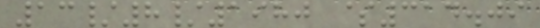13/8/1980 $314.09
